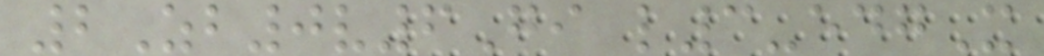2Zb0v6Gi l3-edgX
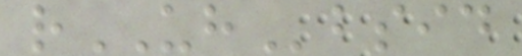rUHbsid
